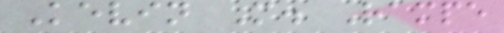Kevin M. Rampe
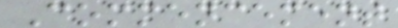Commencement
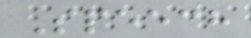Speech
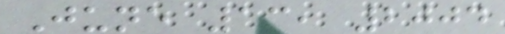June 13, 2004
